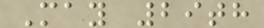May 29th
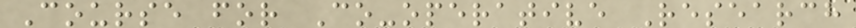Course for Co-operative Research
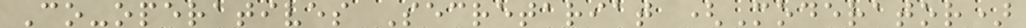Co-operatives Secretariat (Moderator)
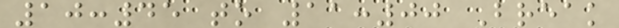10:45 to 11:00 Break
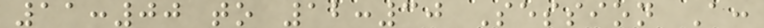11:00 to 12:30 Session A:
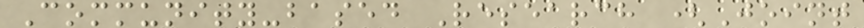Community-based Research (Joint
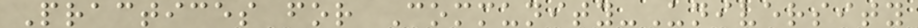Practices for Community-University
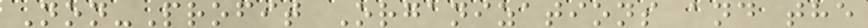Non-Profit Organizations and the
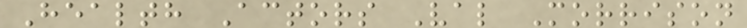Health Actors Val Morrison
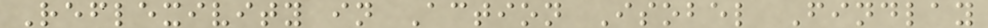Reflexivity in Action Isobel Findlay
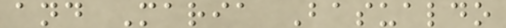and Maria Basualdo
